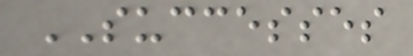SUCCESSES
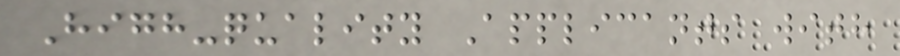High-quality Applicants with
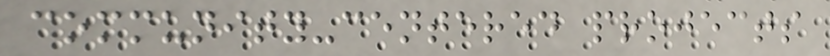community-centered projects
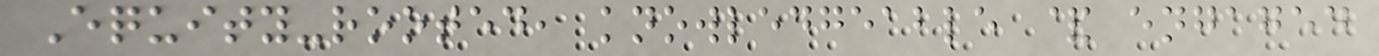Equity-rooted, knowledgeable & engaged
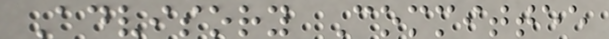Advisory Committee
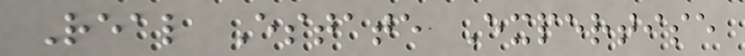Real Estate Expertise
